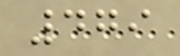479
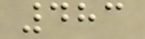483
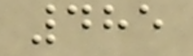485
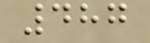487
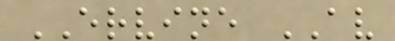ERVINE AV
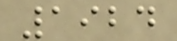1924
